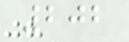202
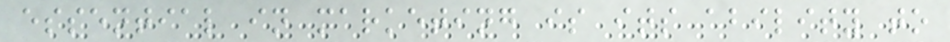essential in marketing is its ability to
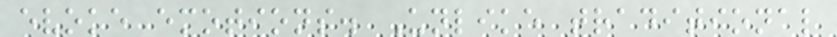evoke emotions. Unlike traditional
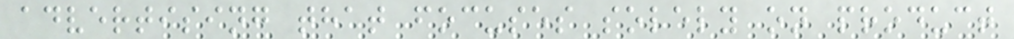advertising that focuses solely on product
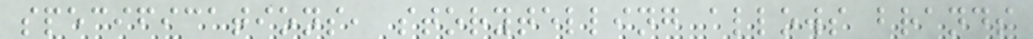specifications, storytelling allows brands
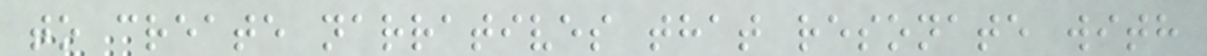to create narratives that resonate with
